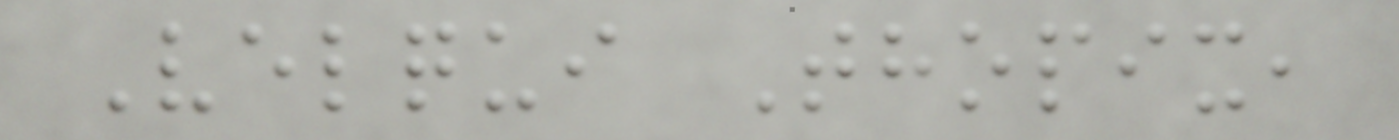Velqui Thopix,
